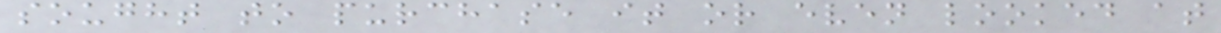sought to purchase it or even looked at
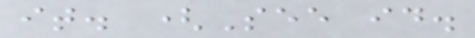it. (See id.
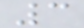3
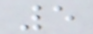5
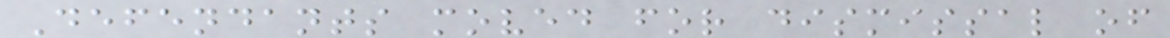Defendants moved for dismissal of
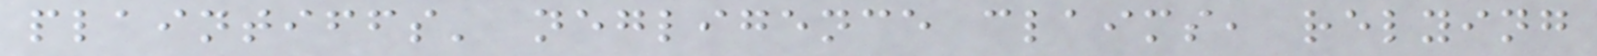plaintiffs' negligence claims, relying
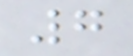7
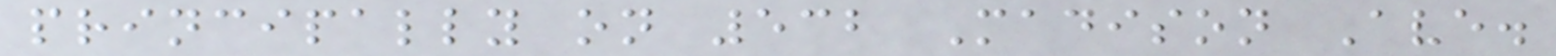principally on 532 Madison Ave.
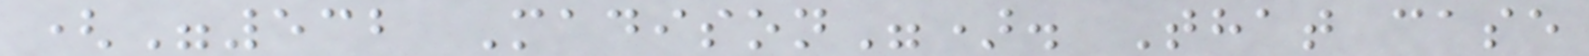("532 Madison"). That case
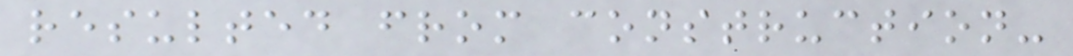resulted from construction-
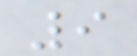9
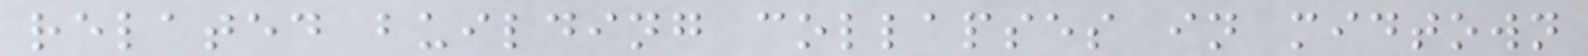related building collapses in midtown
